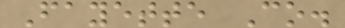Fayette Co.
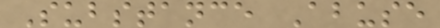Substance Abuse
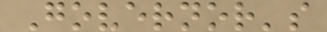Governor's
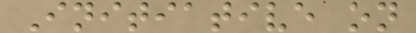Initiative on
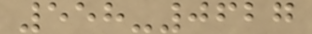558-0627
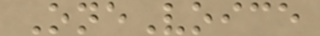OneVoice
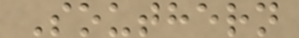Southern
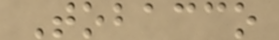Tobacco
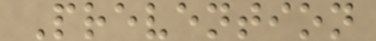Prevention
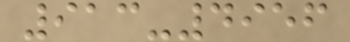913-4956
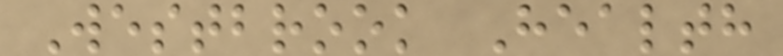Westbrook Health
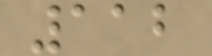112
